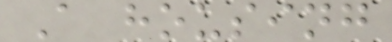A housing
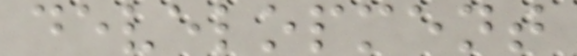development
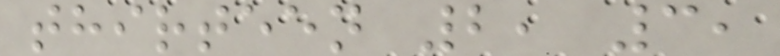thirteen 2, 3,
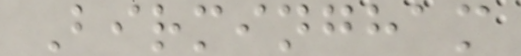Birmingham
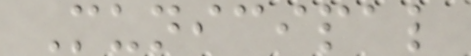Municipal
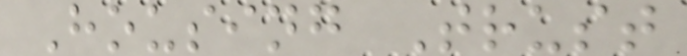Housing Trust
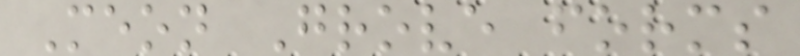Meon Grove forms
